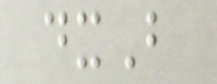dxB
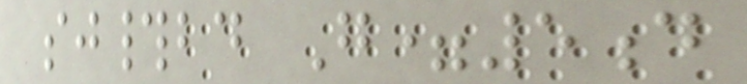sj#bd G=5d
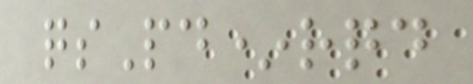qsPd*rqd
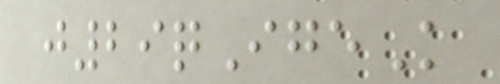j29qIgeK
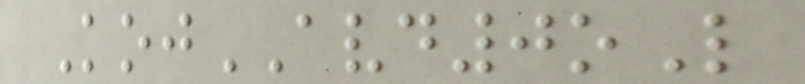KojAVD0oL
